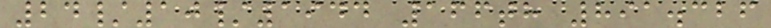24/10/1944 166th 891.326
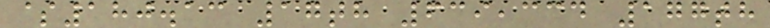$180.13 17th 639,334 177th
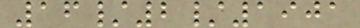16/2/1901
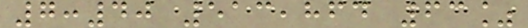7:40 513,864 63%
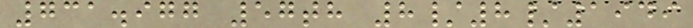731.977 57th 8/8/1949
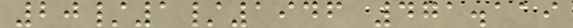20/1/1946 471.119
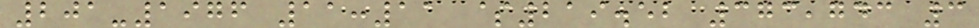201-1976 11:11 $219.52 373,743 3
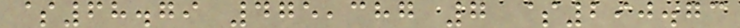$68.79 475,387 7 $290.73
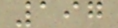197
